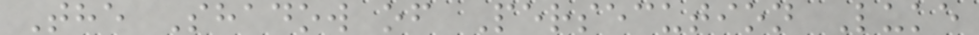The Shadow of Persecution Luke
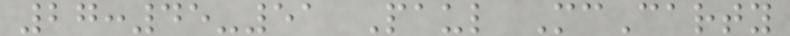27:45-51 Paul McCarty
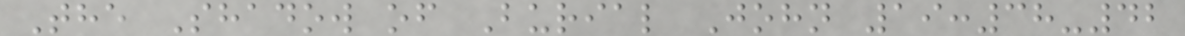The Shadow of Burial John 19:38-42
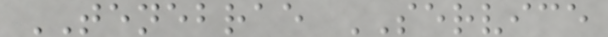TENEBRAE SERVICE
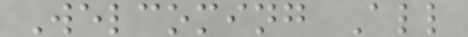Welcoming All
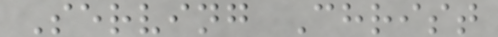Serving Christ
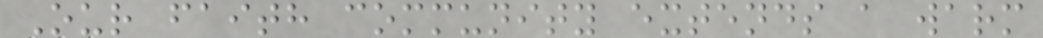Our faith community extends a warm
